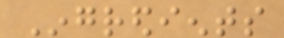Ingredients
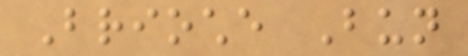Brioche Bun
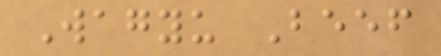Wagyu Beef
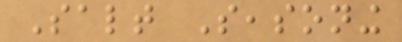Salt Seasoning
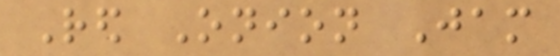Red Onion Jam
